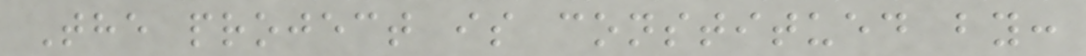The project is constitued by:
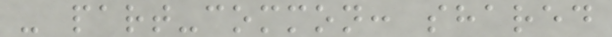- part-common: shared
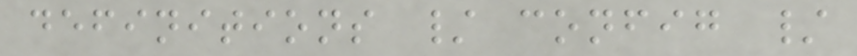definitions / config /
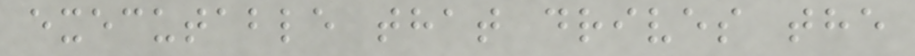executable that drives the
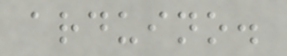arduino.
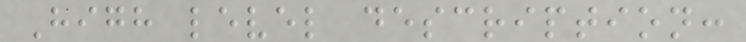High level description:
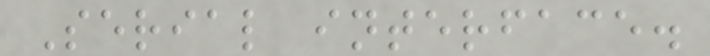Serial interface.
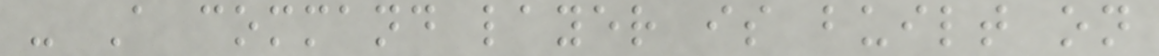- A command layer is built on
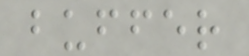buffer
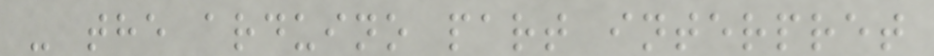- the arduino part interpret
